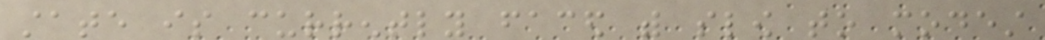state is currently faced with slow to modest
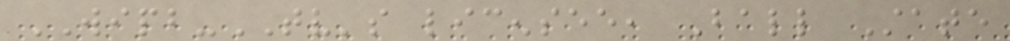WIPB-TV's licensee, Ball State
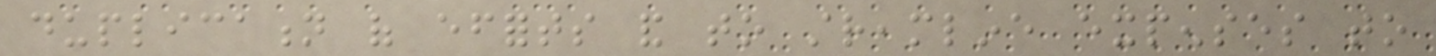duplication of efforts and to streamline expenses to
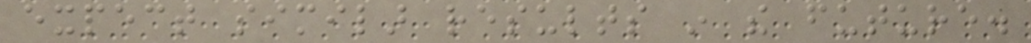expect similar results in the future.
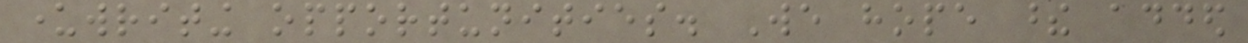underwriting opportunities. We hope these added
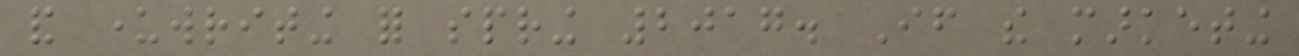and underwriting for spring 2017. If the marketing
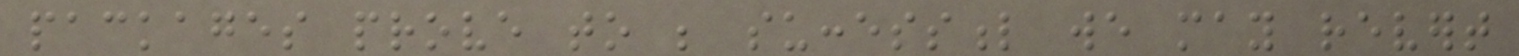packages prove to be successful we may revert
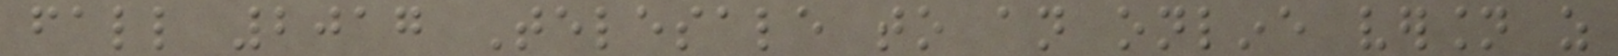fall 2017 Telesale to an online version as
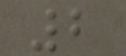2
